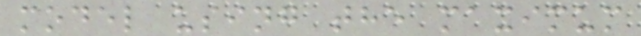model using the maximum
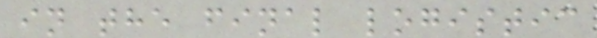in the final logistic
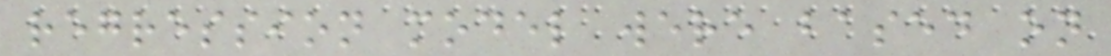regression model were based on
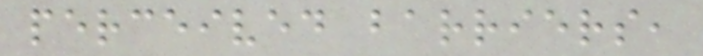perceived barriers,
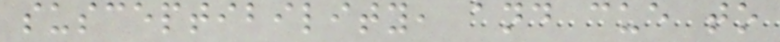susceptibility, and cue to
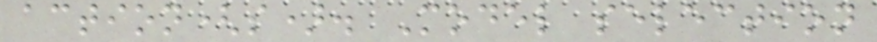action(s). Model selection
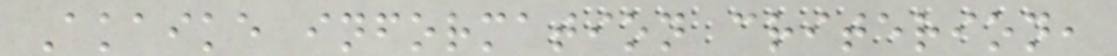Akaike information criterion,
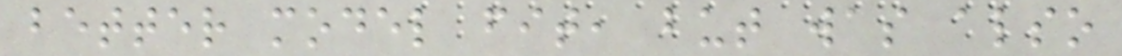better model fit, but was also
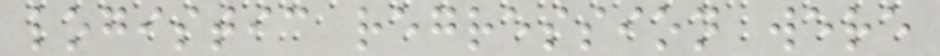logistic regression were
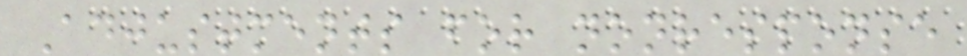Adjustments for nonresponse
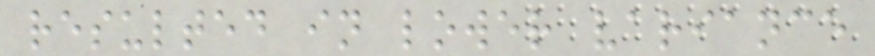resulted in lower variance
